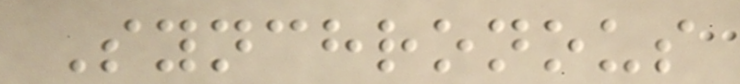Synchronous
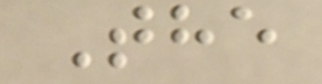The
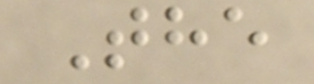The
